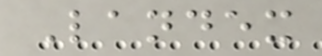Landex
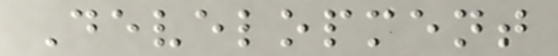Development
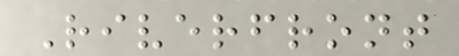Riverfront
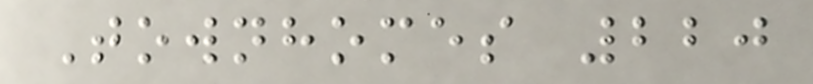Townhomes 220
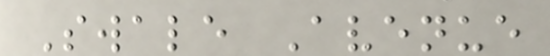Swale Avenue
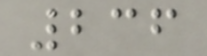236
